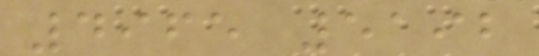4965 5192
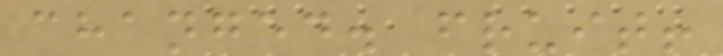changed. fruit!
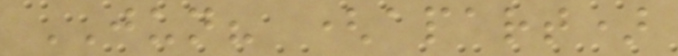JUN? (apart)
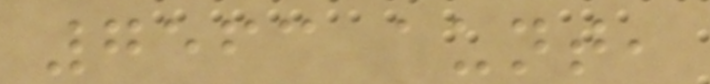7563 aunt,
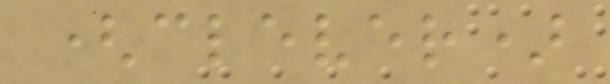(clever)
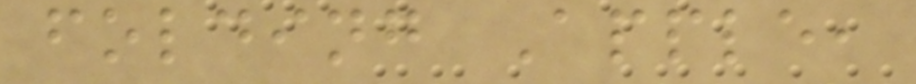folding Apple,
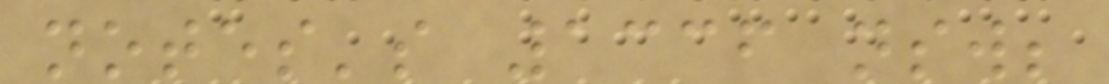notes's 1336 nsw;
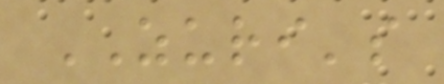ZURI's
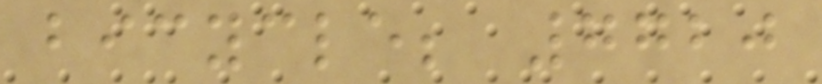bicycle; 7720
